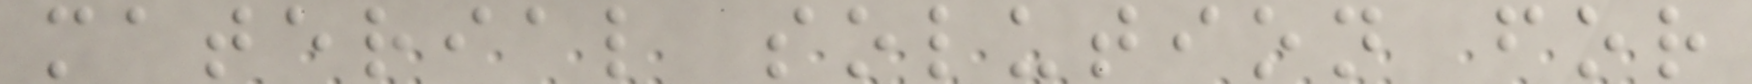material solution for
